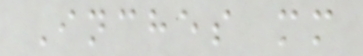Inches mm
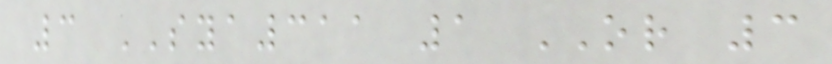3 SYA311 1 OR 3
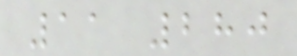11 280
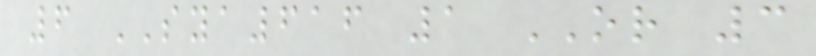6 SYA616 1 OR 3
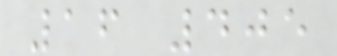16 405
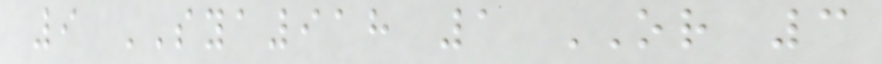9 SYA918 1 OR 3
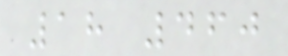18 460
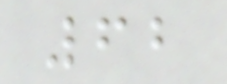62
